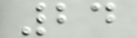24
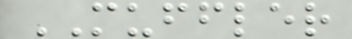MUFFLER
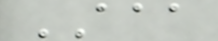AAA
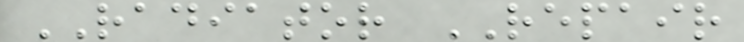RADIATOR REPAIR
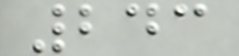243
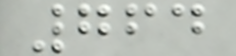764
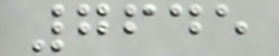7645
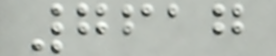7617
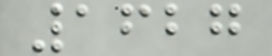1627
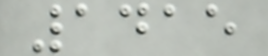1415
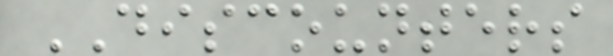DISCOUNTERS
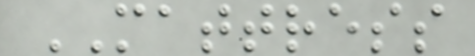MATTRESS
